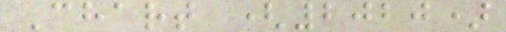Chart (2020)
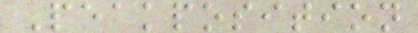Peakposition
